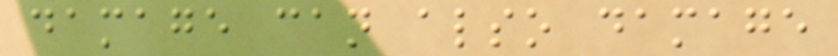damage can also damage
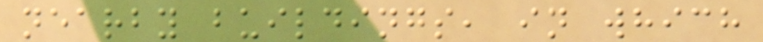nearby buildings, in which
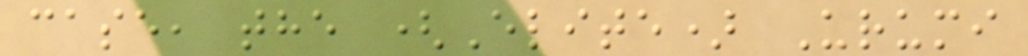case, the (Elite) Urumi
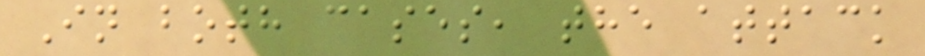In both cases, the attack
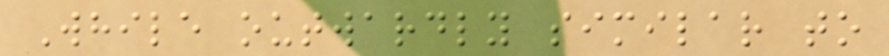While outwardly similar to
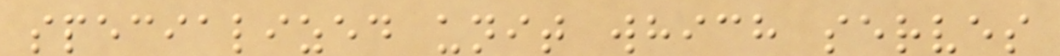specialized unit which serves
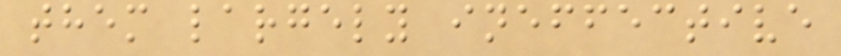them largely ineffective
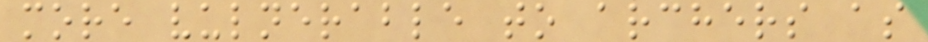more vulnerable to archers as
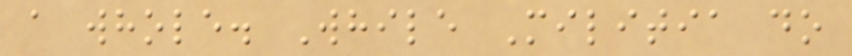a whole. While Militia do
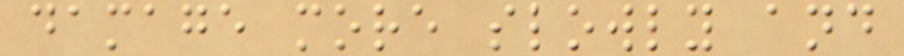damage more slowly and
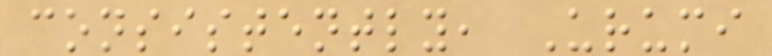consistently, Urumi
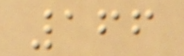166
